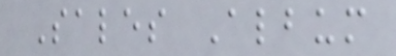Sales Album
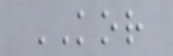KOR
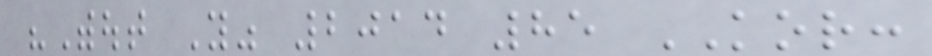"Without You" 2014 85 KOR:
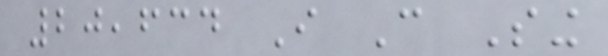20,634 I Can Sing
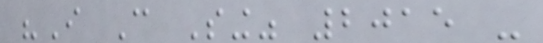"I Can Sing" 2015 -
